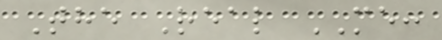The Real ME:
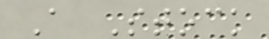A Stock
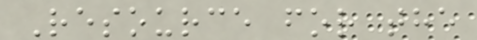Resource for the
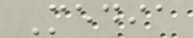Media
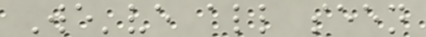We've all seen
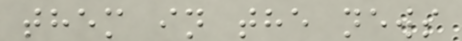them in the news
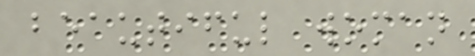beautiful woman
